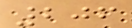206
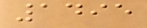1495
